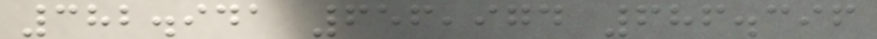382.941 656,974 686.396
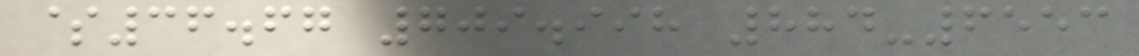$36.67 709.998 884-6553
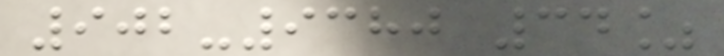902-9380 34%
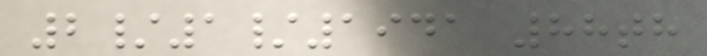2/1/1941 88th
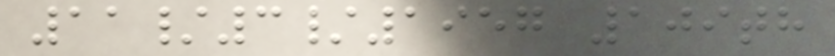11/3/1957 109th
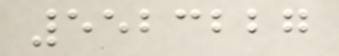5523227
